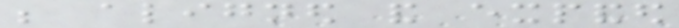be aligned and expanded
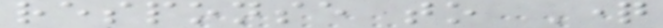response to Question
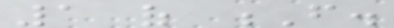1 of F.
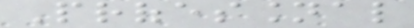Professional
